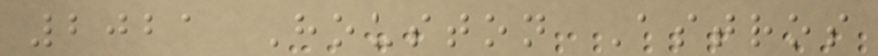2021 Houston Astros
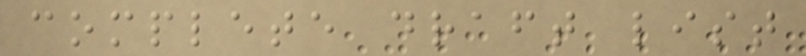complete draft list
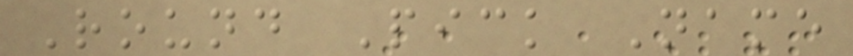Round Pick Name
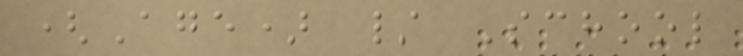(Age) / School
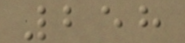258
